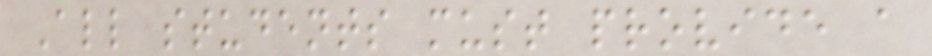All students must provide a
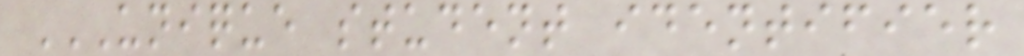UNIQUE STUDENT IDENTIFIER
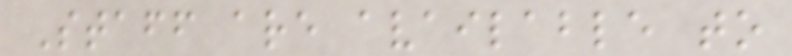Staff are available to
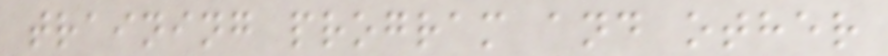training program and other
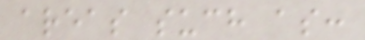areas such as:
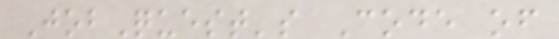JobQuest's Code of
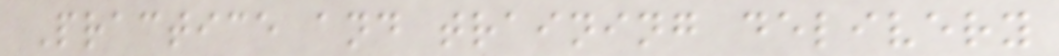Practice and training delivery
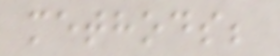methods;
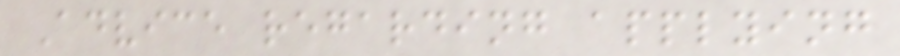Advice regarding applying
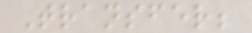Transfer;
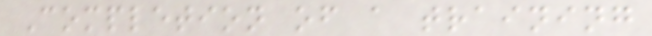Completion of a training
